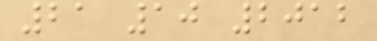21 10 2012
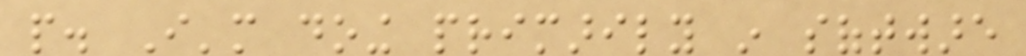people. I'm doing primarily in software
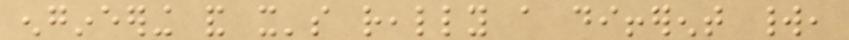engineering and it's really a different world,
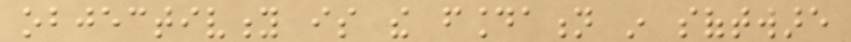objectivity is the foundation in software
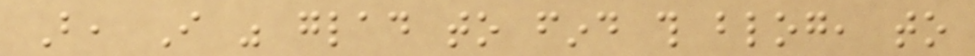But, I was glad to find this blog, to
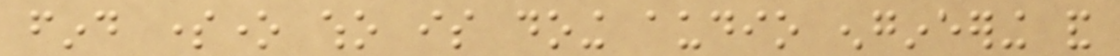find someone who is doing audio engineering and
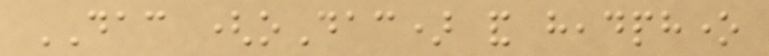DAC (oDac) and headphone
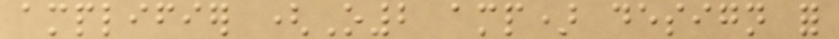amplifier (O2 amp) design for
